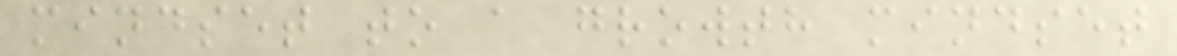mindset to a growth mindset
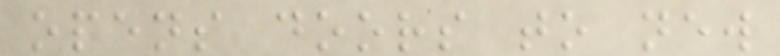opens doors to new
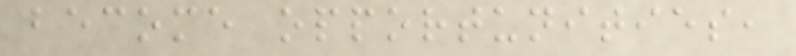become opportunities,
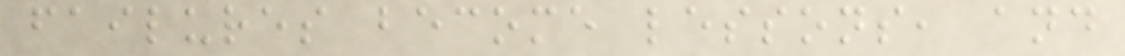failures become lessons, and
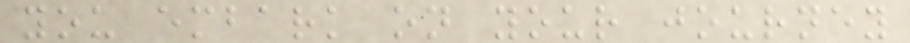you embark on your journey
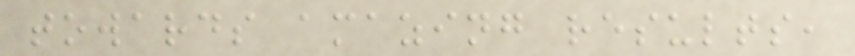towards amazing results,
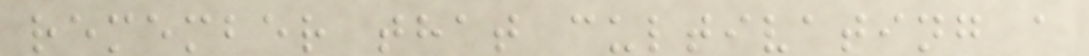remember that cultivating a
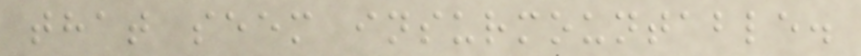that seem insurmountable.
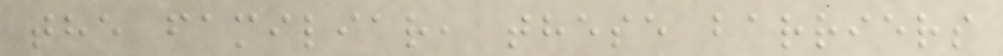the familiar, these barriers
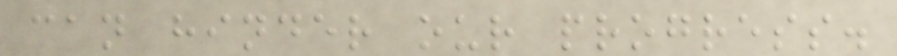can hinder our progress.
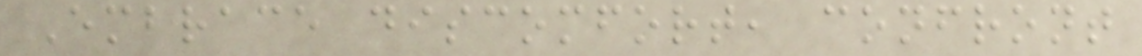Embrace discomfort, confront
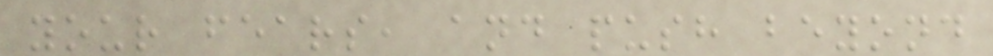your fears, and push beyond
